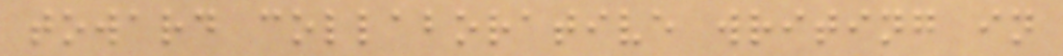toward collaborative writing in
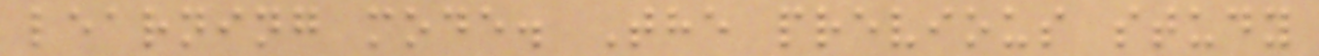learning mode. The previous study
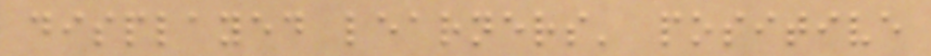displayed learners' positive
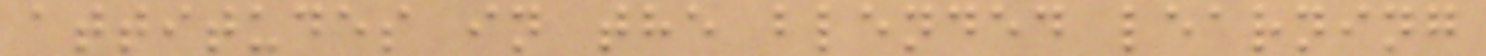attitudes in the blended learning
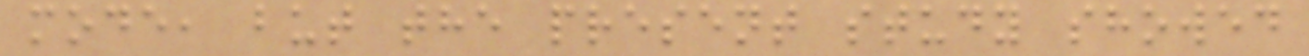mode, but the present study showed
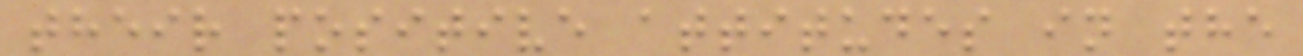their positive attitudes in the
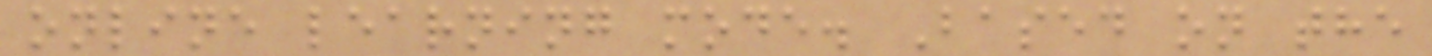online learning mode. Based on the
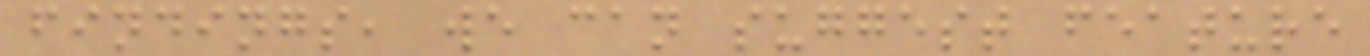findings, we can suggest feature
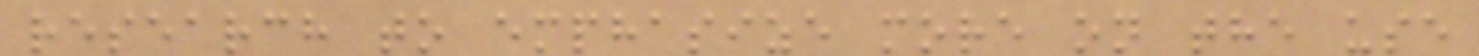research to emphasize more on the use
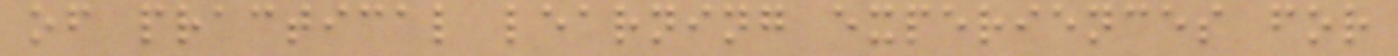of practical learning experiences for
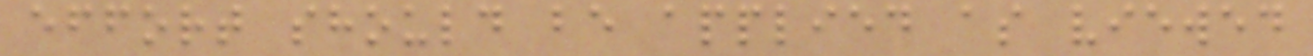effort should be applied as viewed
